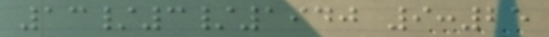13/3/1940 9:25
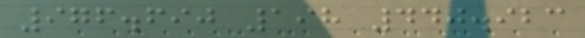976.690 198 440.923
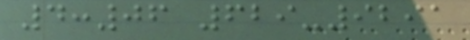4:06 629-9291
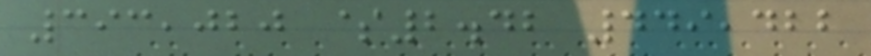393,020 $2.42 449,422
